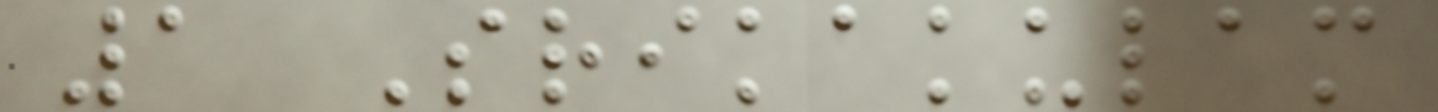1 Srikakulam
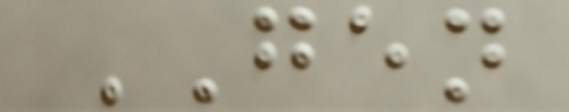GEN
